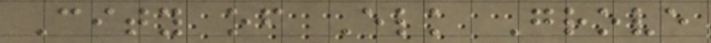City of Elk Grove
